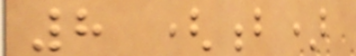8 (b)
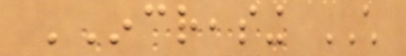INCREASING CHILD
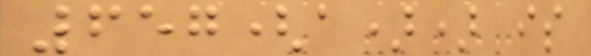657(a)) is
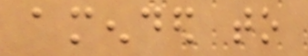amended to
